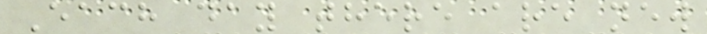Each day there are new
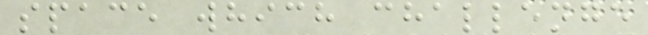space which challenge
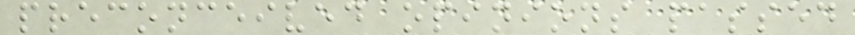preconceived opinions passed
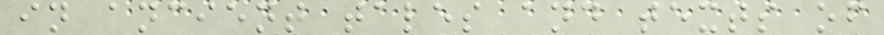in ancient tales and texts of
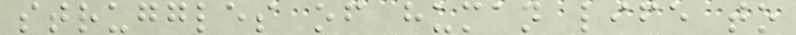struggles of human life to
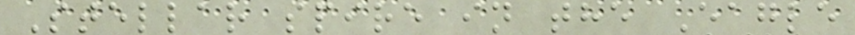Stellar spire in the Eagle
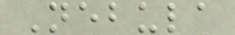Nebula
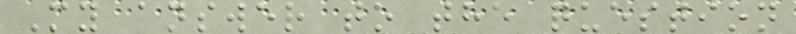My answer to the question
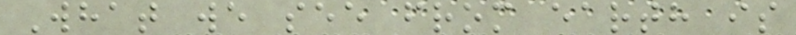What we see from earth is
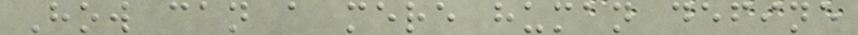How can a mere human define
